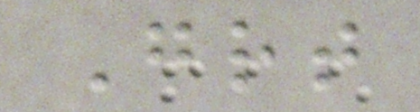Great
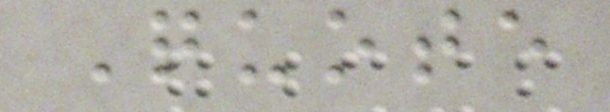Quote
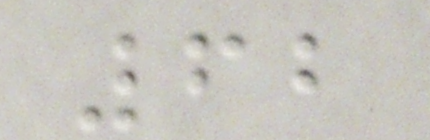62
